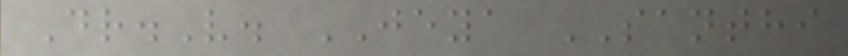Dr.V. JEYA SANTHI
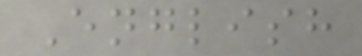English
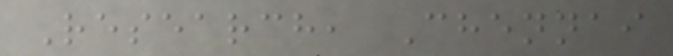Research, Chennai
